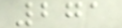271
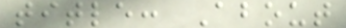title: About
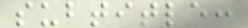subtitle:
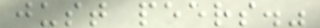just peers."
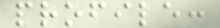profile:
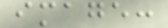image:
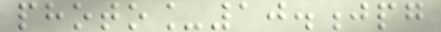photo_10.jpg
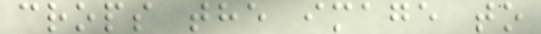crops the image to
